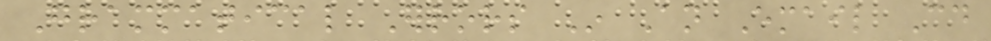Grammatical Errors In An Email Could
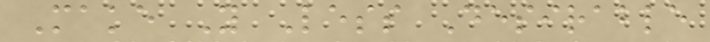Make You Less Desirable
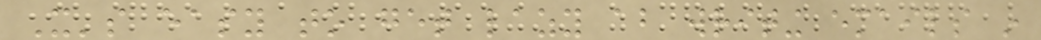It's easy to get lazy about writing emails in
